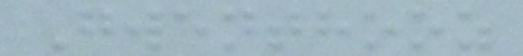Gwenthooz
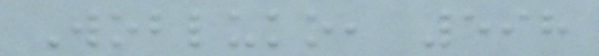Wobluko, 598
